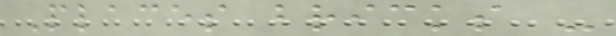Places bricks -
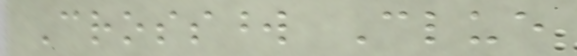Crossword Clue
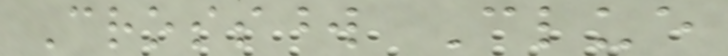Crossword Clue
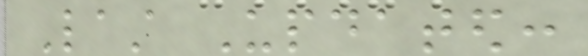Last Updated:
